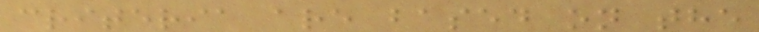criteria are based on the
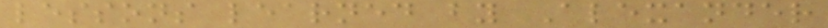lessons learned by Alexander
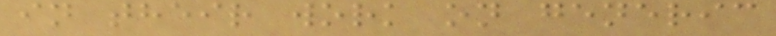in their work on generic
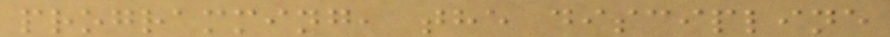programming, the discipline
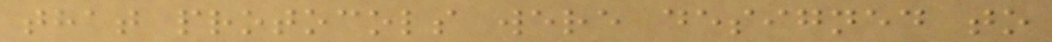that protocols were designed to
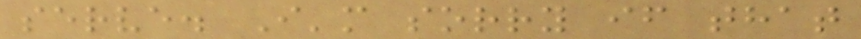serve. I'm sorry if that
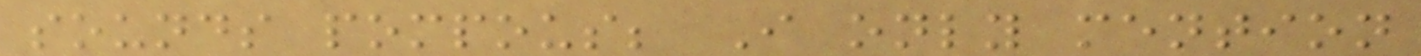sounds pompous; I only mention
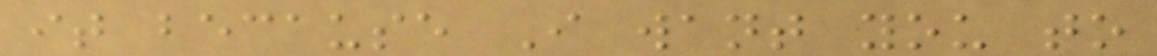it because I want you to
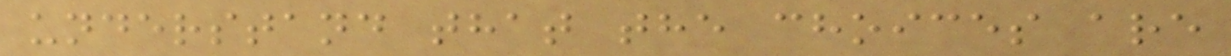understand that the choices are
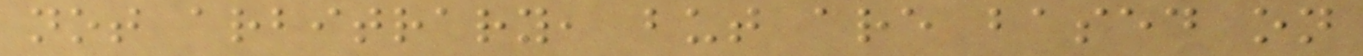not arbitrary, but are based on
